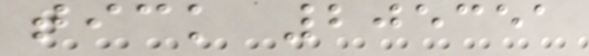tick 205351
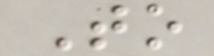To
